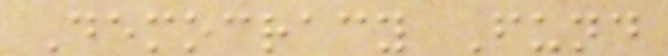Democracy Fund
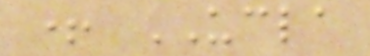+ UCLA
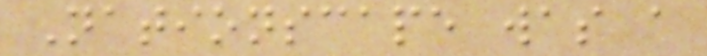Nationscape was a
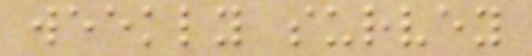weekly survey
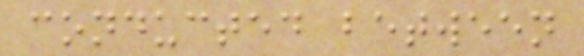conducted between
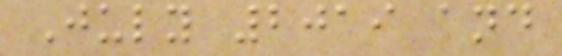July 2019 and
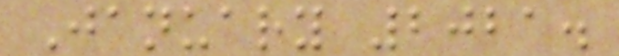January 2021.
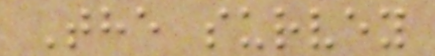The survey
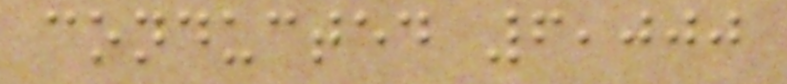conducted 6,000
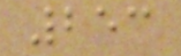253
